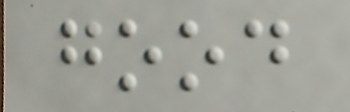good
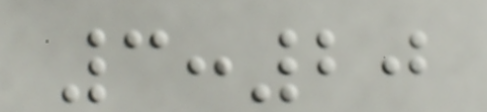3:20
